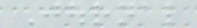Journal
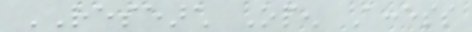RESEARCH Open Access
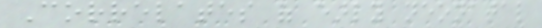Correlates of early neonatal
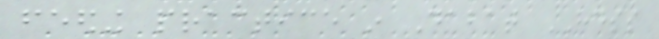feeding practice in Dabat HDSS
